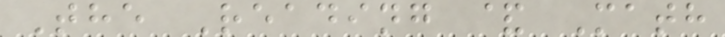The Reading & Math
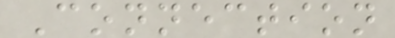Connection
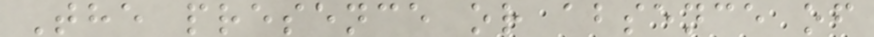The presence or absence of
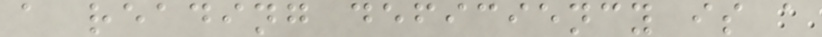a reading deficiency is a
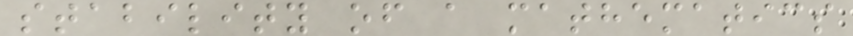stability of a mathematics
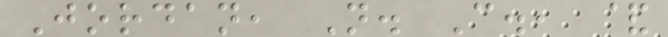Jordan, N. C., &
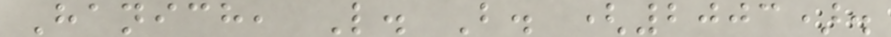Hanich, L. B. (2003).
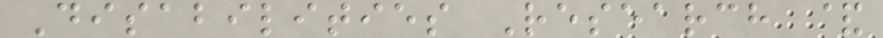Disabilities Research &
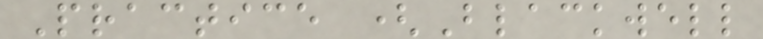Practice (Blackwell
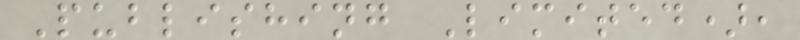Publishing Limited),
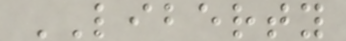LIBERTY
